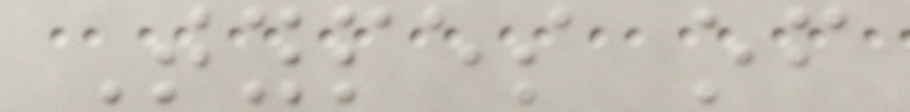Types of
